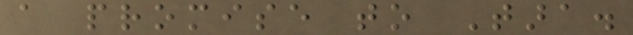a promise to Tara.
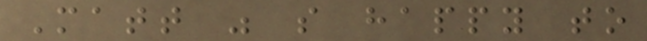Matt was so happy to
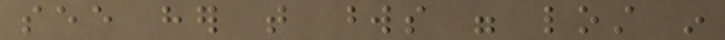see her that words were lost in
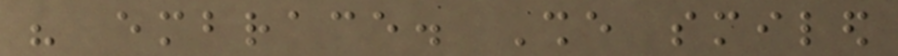his embrace. She smiled
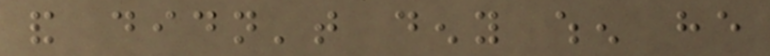and didn't deny when he
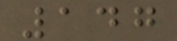147
